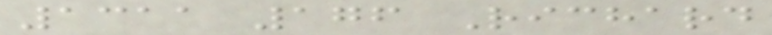1311 176 Richard
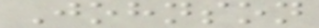Johnson
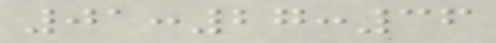01:27:36
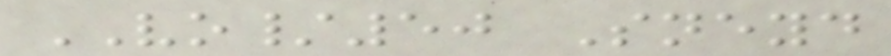VO/50 Sneyd
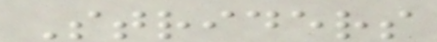Striders
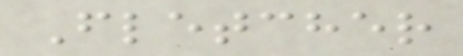Fletcher
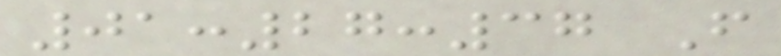01:27:37 F
